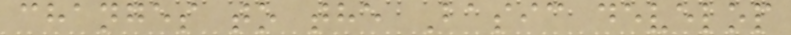changes to the Basic develop
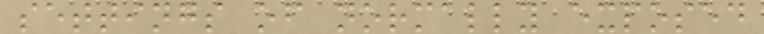settings of normally exposed
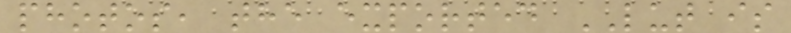photos, the exported LUT is
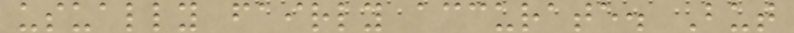usually fairly accurate. But
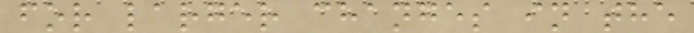for larger changes in the
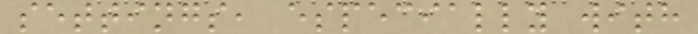settings, especially with
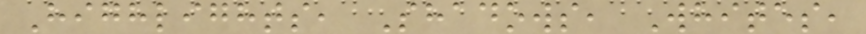Highlights, Shadows, Whites,
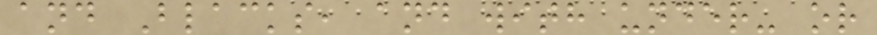and Blacks, and with under- or
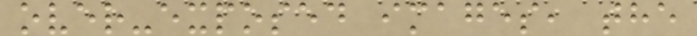over-exposed images, the
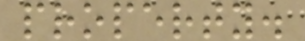property.
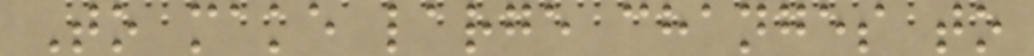To make large changes to
